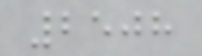2508
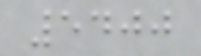5400
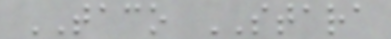TACO STARA
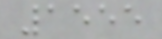1555
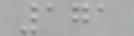171
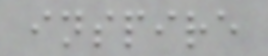inspire
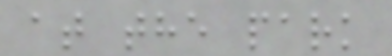at the park
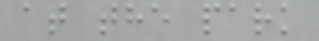at the park
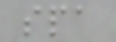spa
